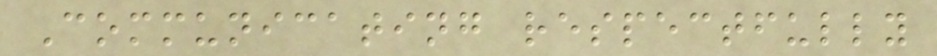Communicating respectfully
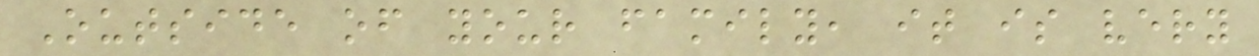Outside of your family, it is very
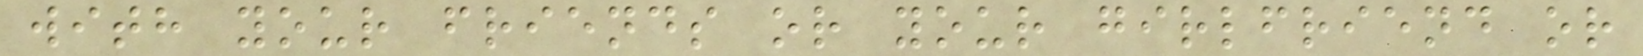with your friends or your girlfriend or
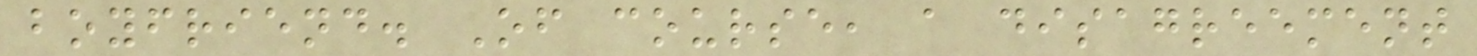boyfriend. Of course, a disagreement
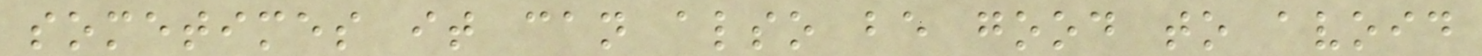sometimes it can also be good to avoid
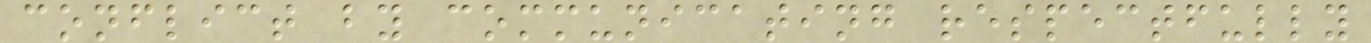conflict by communicating respectfully
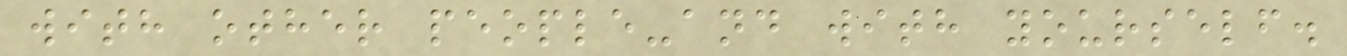with other people-and with yourself.
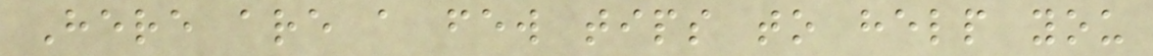Here are a few tips to help you
